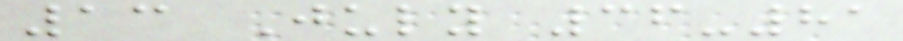13 July 36-81
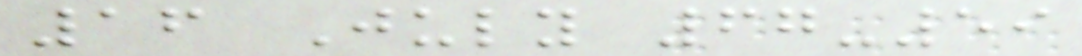16 July 67-59
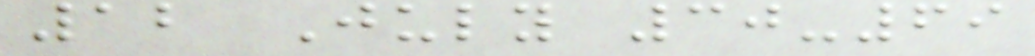12 July 30-69
